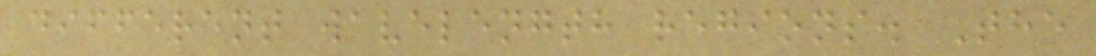different wavelength regions. The
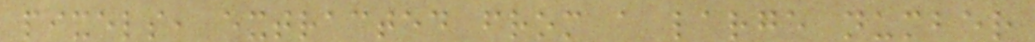pixels, extracted from a large number
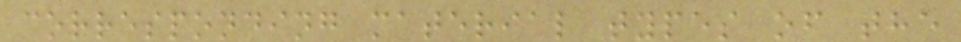corresponding material types of the
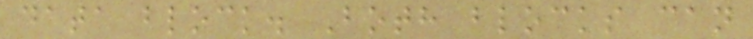data block. Both blocks can
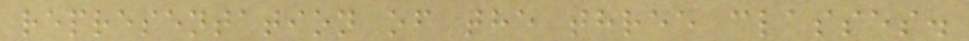representation of the three classes.
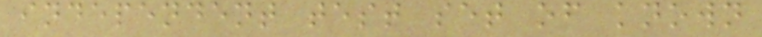independent test set of known
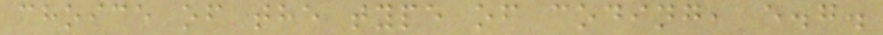choice of the type of coding, e.g.
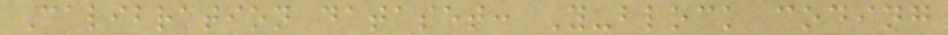Calibration dataset: Y-block coding
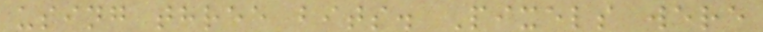using three bits. Pixels were
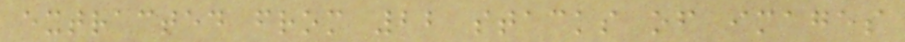extracted from 22 stacks of images
